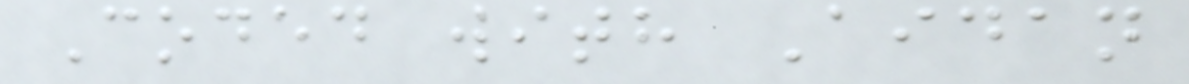Coded with Aidan
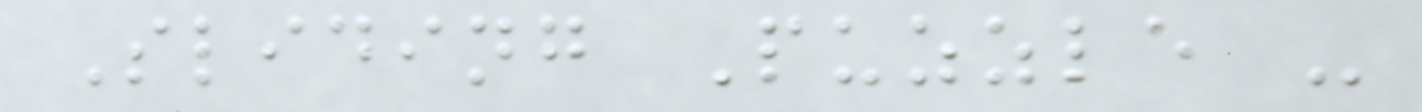Sliding Puzzle -
